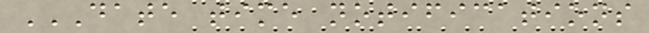DATE TIME NOTIFICATIONS
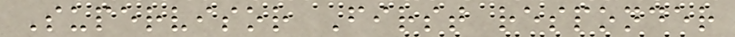Supervisor First responder
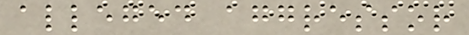alleged aggressor
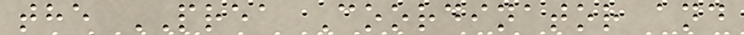the PREA Coordinator and
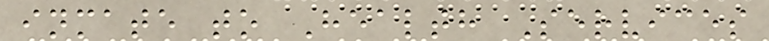inmate to Health Services
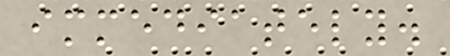immediately.
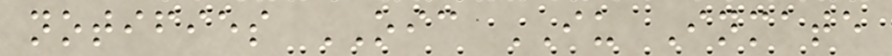notifies OIC IU Inmate
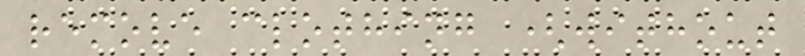remove clothing (without
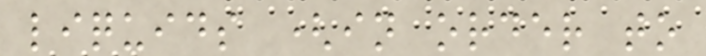liquids (in order to
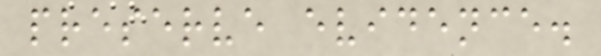preserve evidence.
